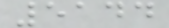5144
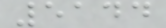5144
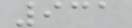931
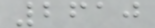2610
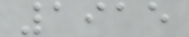1915
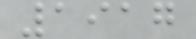1917
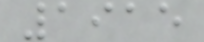1915
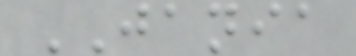JANIA
